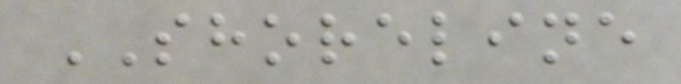SHORELINE
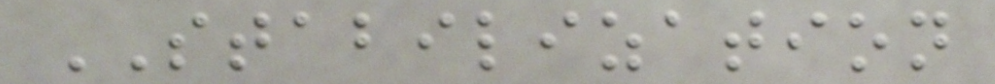STABILIZATION
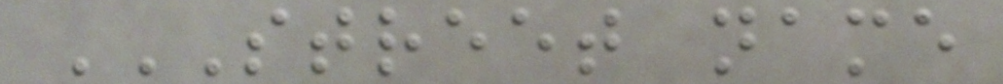STREET NAME
